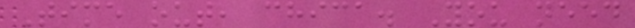Time out, chica. You need
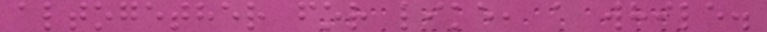altogether for like, a while.
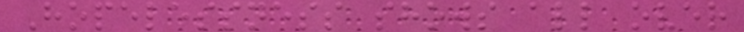Hopelessness shows all over
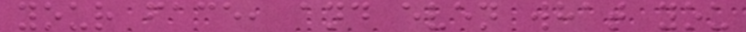your face, and even what you
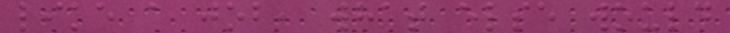like a job, what else would
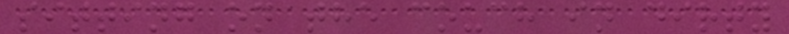sitting on the couch in dirty
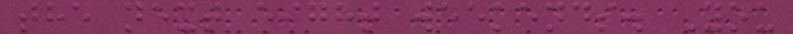the next eight weekends. You
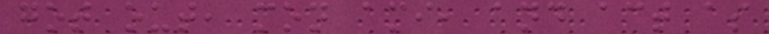got out, mon ami, and act as
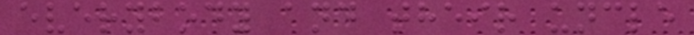everybody and their uncle
